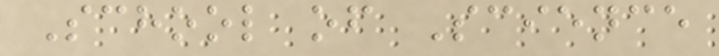School of Science
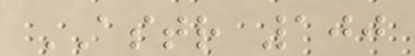ASTR 100
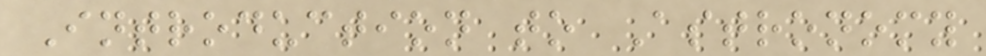Introduction to Astronomy
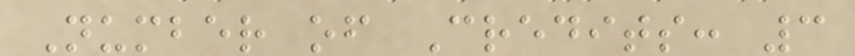Number of Credits: 3
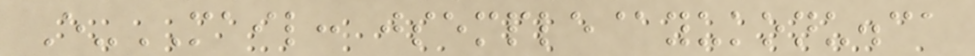E-MAIL: jsemple@yukonu.ca
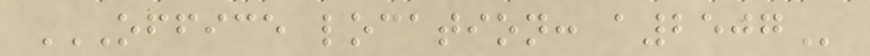OFFICE LOCATION: A2507
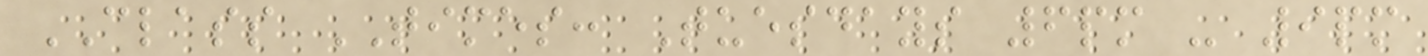CLASS TIMES: Tuesdays 6pm - 9pm
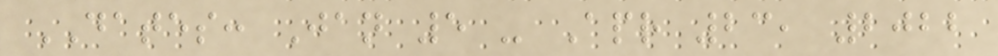DATES: Jan 5 - Apr 23, 2022
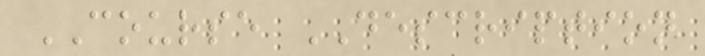COURSE DESCRIPTION
